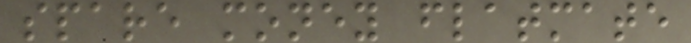spare money flatmate
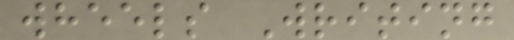wheels Writing
